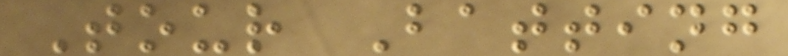Tour Batting
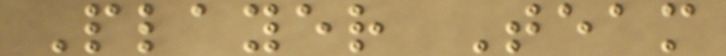Player Team
